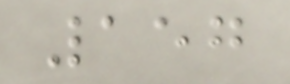157
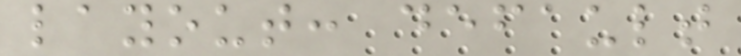layout: default
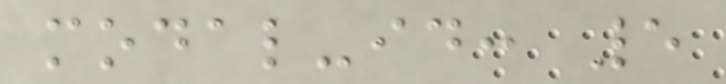modal-id: 5
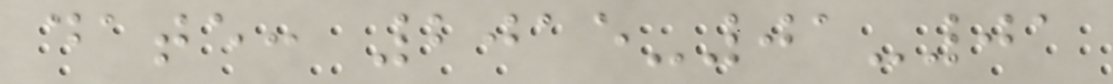date: 2015-01-01
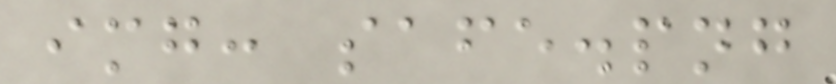img: safe.png
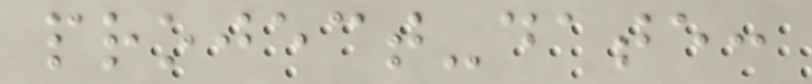project-date:
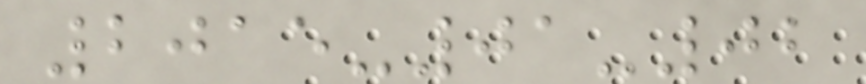2015-01-02
